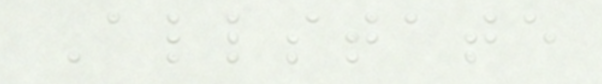Allstate
